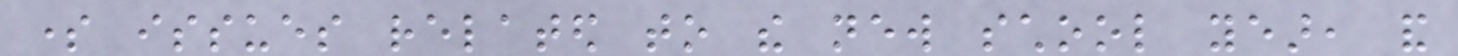some issues related to the new school year, and
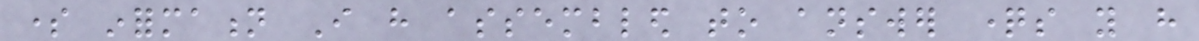some information I have assembled to answer questions you have
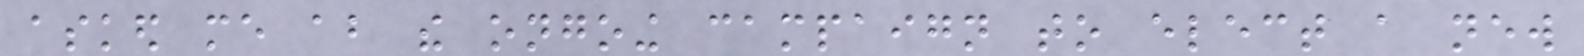asked me about the ongoing campaign to elect a new
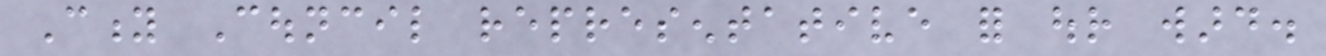City Council representative for our ward.
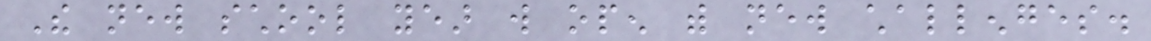The new school year will open with new challenges.
